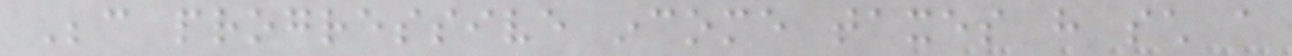Because progressive income taxes have such a
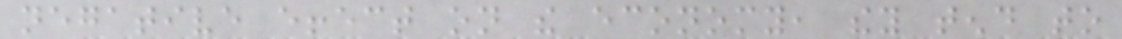negative effect on the economy, they tend to
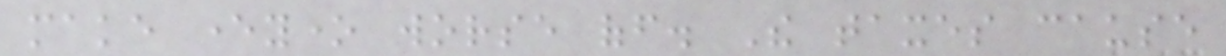make everyone worse off. The taxes cause
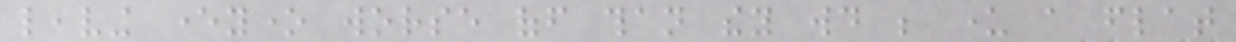leaving everyone worse off than they would be under a flat
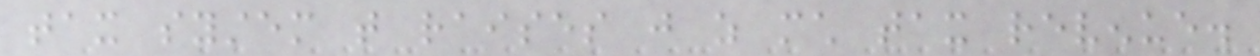tax system that raises just as much tax revenue.
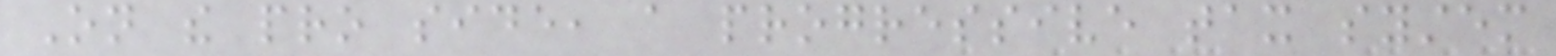On the pro side, a progressive tax system
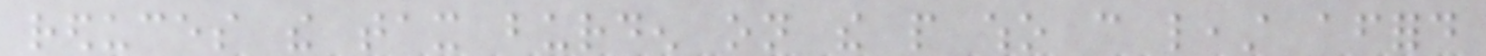reduces the tax burden on the people who can least afford
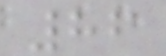86
